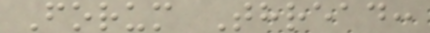Forum Thread:
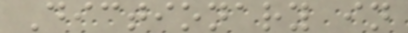Dictionary in
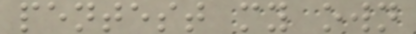pentest my own
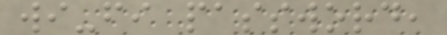wi-fi password,
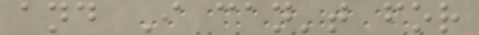and I can't for
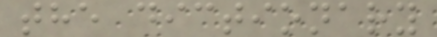the dictionary
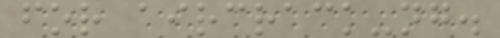for aircrack-ng.
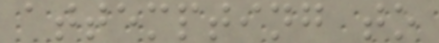attempting to
